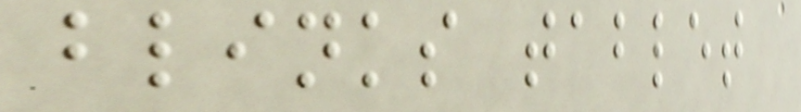blinks tablet
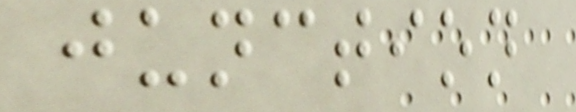junction
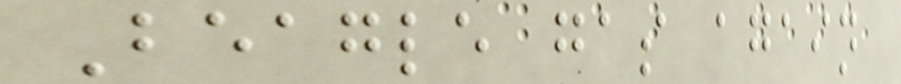Beagle gas again
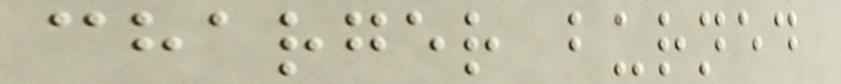charger burned
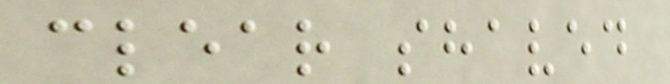clear shaved
